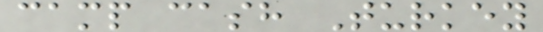camp cash Turkey
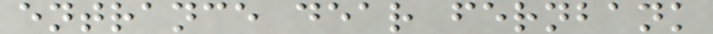entrance dear fernbank
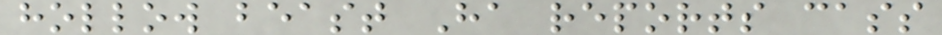hollow beast Ha reports cass
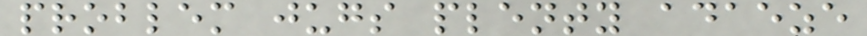problem jugs plenty adaeze
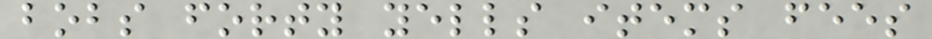bobs forty yells items fees
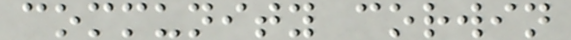community corwin
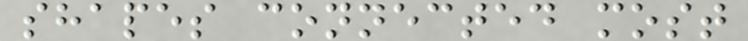shapes connected most
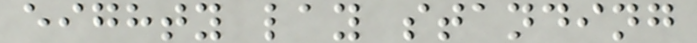eighty lay standing
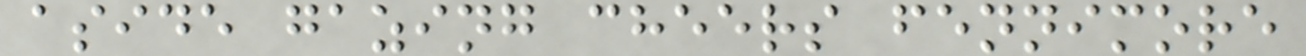aside gazing cheers fennimore
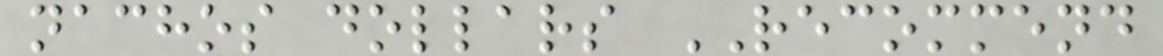nachos dollars RECOMMEND
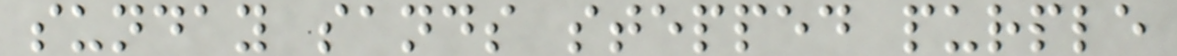sunday sands stepped purple
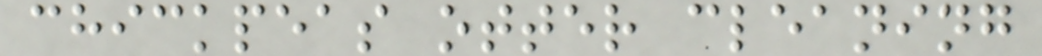chickpeas otter cleaning
